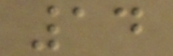14
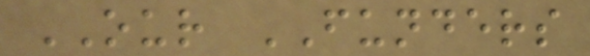OUR FUNDERS
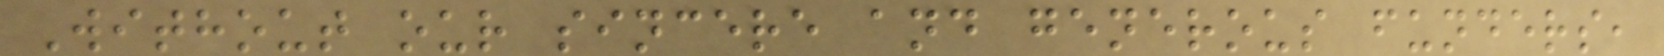Without our sincere and generous funders,
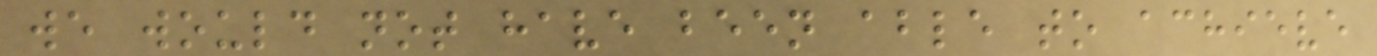we would not have been able to achieve
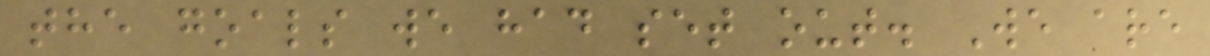the goals we had set out. We are
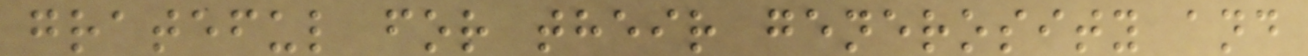grateful for their generosity and
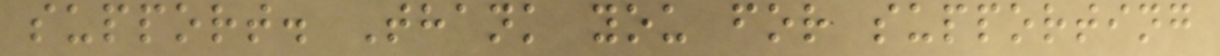support. Thank you for supporting
